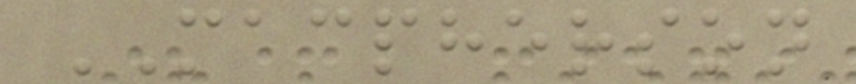MACPHERSON
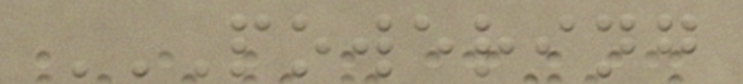POWERING
